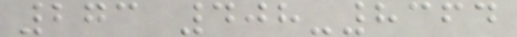273 408-8364
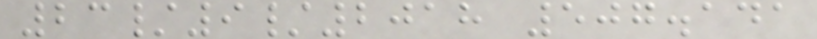23/9/2018 507.141
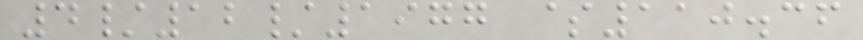4/12/1977 $110.36
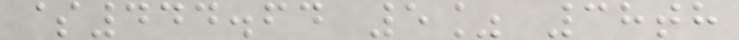$444.64 5% 38th
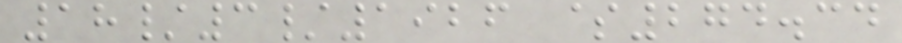18/3/1926 $274.34
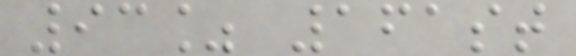93% 161st
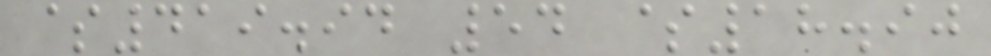$419.94 54 $18.90
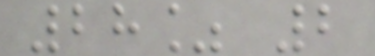28% 2
